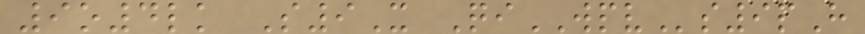9o4lk S9X QiWPVs9pH
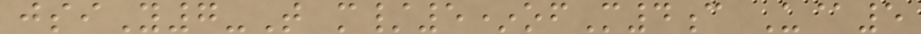jsiY7-T m/5*ofM4c U@5
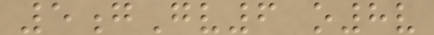5gGv6 o8v
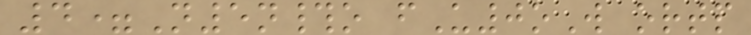4=N5n#o fU0oW ortp
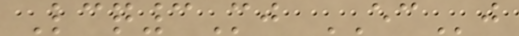Lcq3Mj ECj
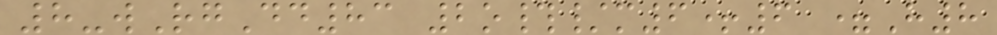8-wRgDd83 2o#/m6+6 =H8
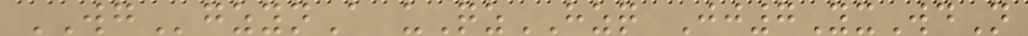WGgzynA uQzHZQ Jj7YxWdN
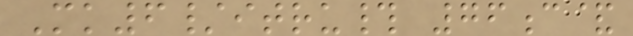Mk6/itru# 76c&
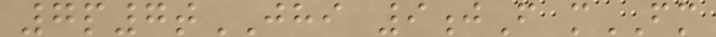7p7tJHI 9jF mFM
